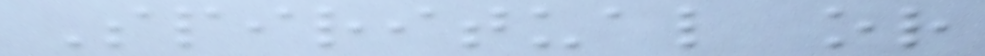Spiritual or
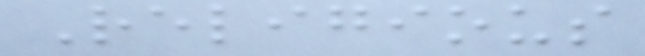Religious
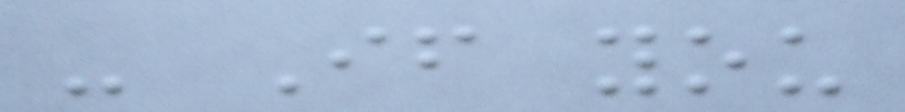- If you
